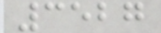3527
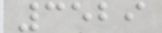3529
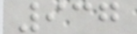937
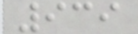939
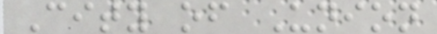City of Union
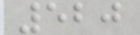520
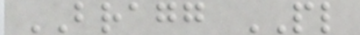BRAGG PL
